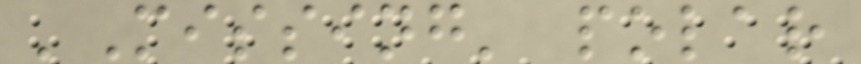'Missing' polar
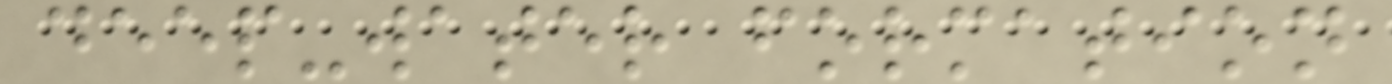deep-water formation
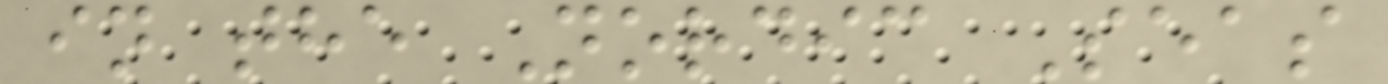in the Nordic Seas
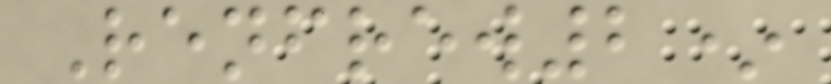Renfrew2*
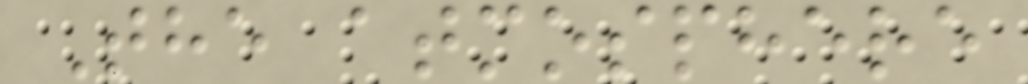The atmosphere
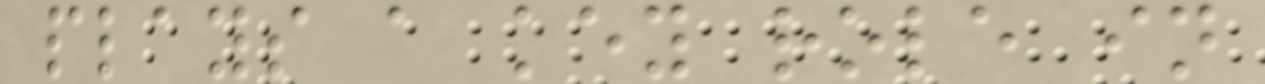plays a key role in
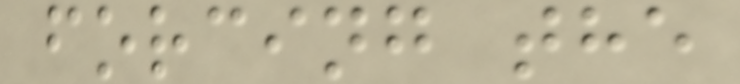forcing the
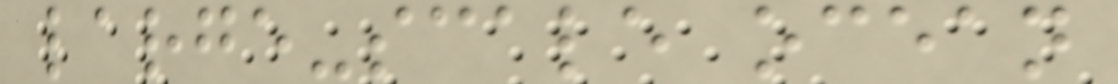large-scale ocean
